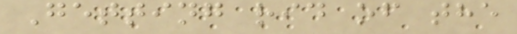Getting rid of the
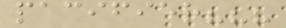pacifier???
